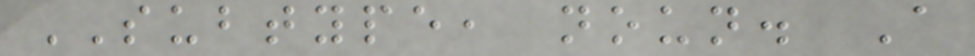SUBTYPE, noun. A
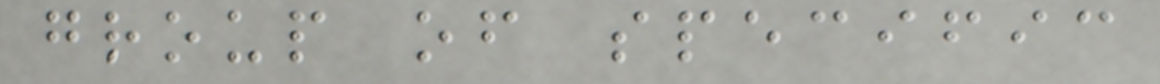group of specific
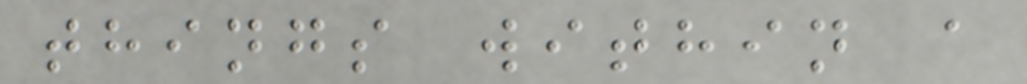things within a
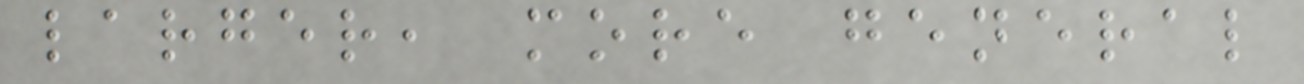larger, more general
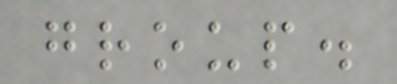group.
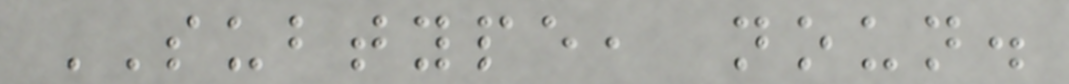SUBTYPE, noun.
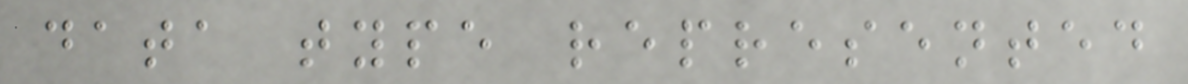data type represented
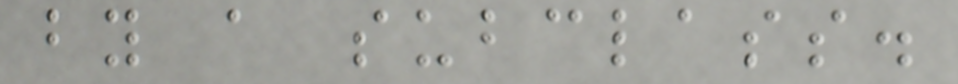by a subclass.
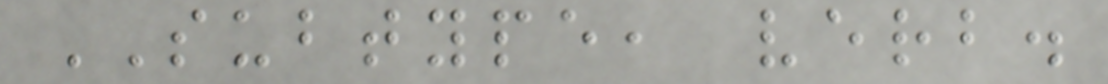SUBTYPE, verb.
